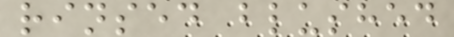rinsed blushed
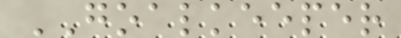GOALKEEPER
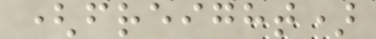(freight)
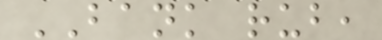BANK rub,
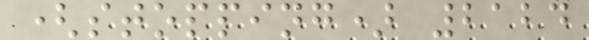(stopping) 2124
